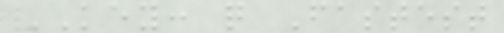KEY: q Fastest
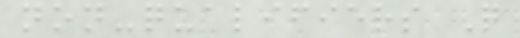non-qualifiers Q
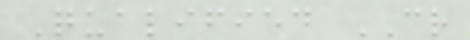Qualified CR
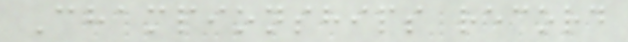Championships record
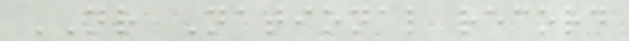NR National record
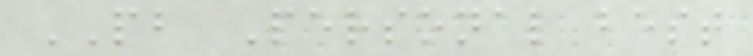PB Personal best
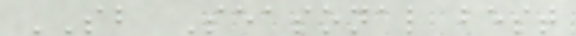SB Seasonal best
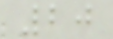20
